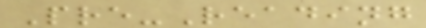Pre-Reading
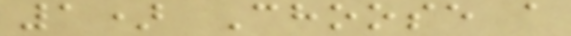1) Choose a
